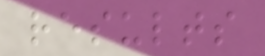results
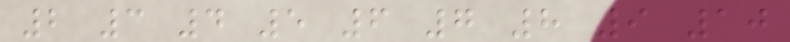2 3 4 5 6 7 8 9 10
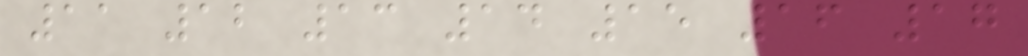11 12 13 14 15 16 17
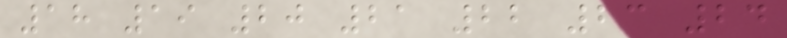18 19 20 21 22 23 24
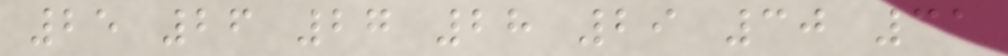25 26 27 28 29 30 31
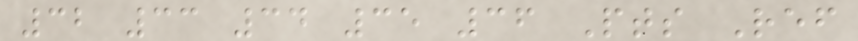32 33 34 35 36 Pts Ref
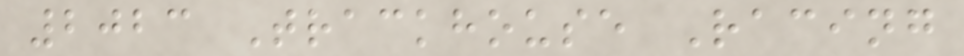2023 Trackhouse Racing
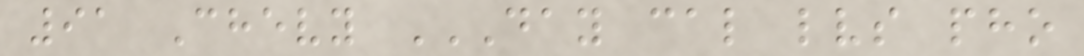91 Chevy DAY CAL LVS PHO
